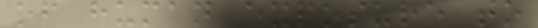of human exposure to
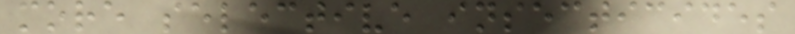more selective insecticides
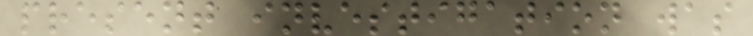present investigation was
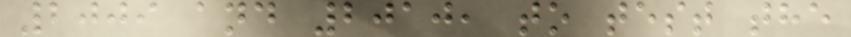2009 and 2010, to test the
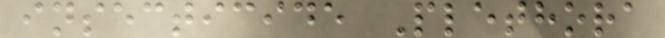insecticide Plethora
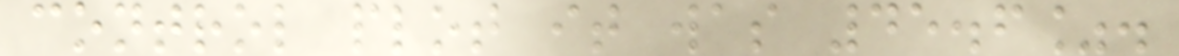control plot it was 45.6%.
